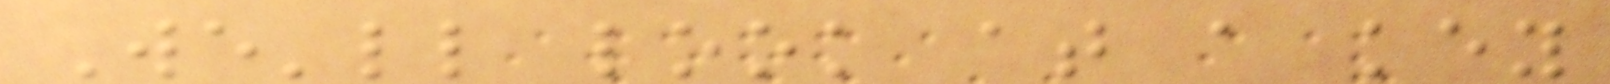We'll look at a key
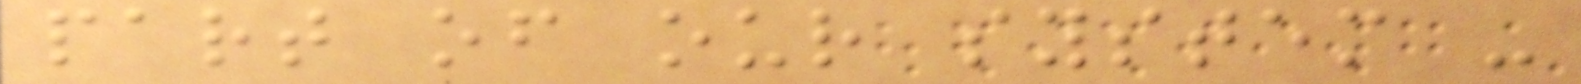part of our system -
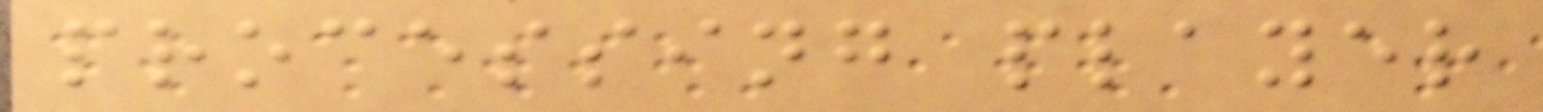processing player
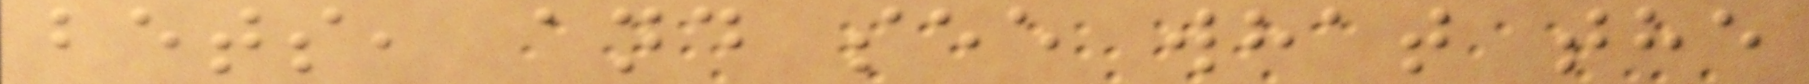bets, and see what the
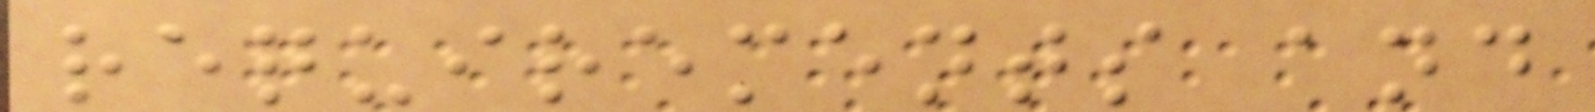requirements and
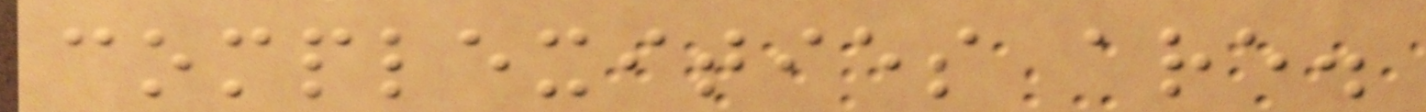complexities are.
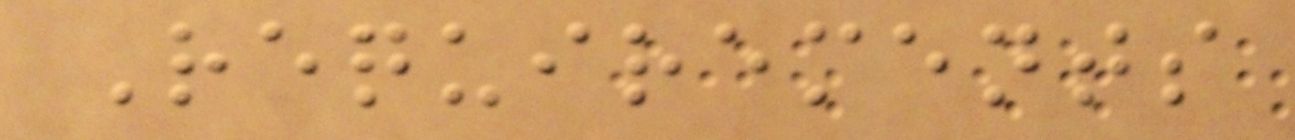Requirements
